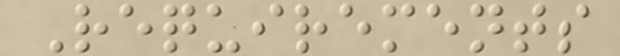Requirements
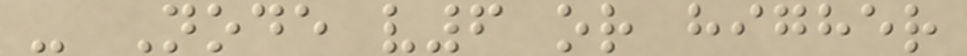- Node v6 or higher
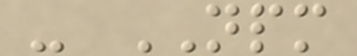- NPM
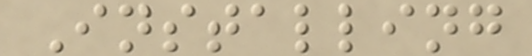Installing
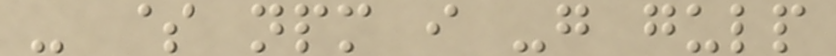- $ npm i -g gulp
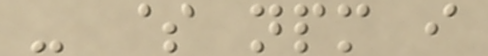- $ npm i
